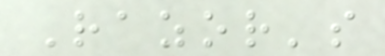Razor's
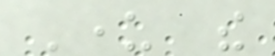Under the
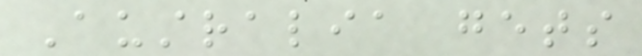Australia gets
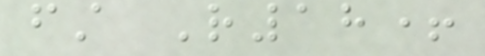first R18+
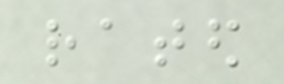rated
